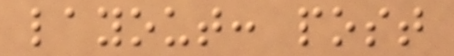layout: post
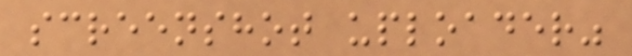screenshot uploader"
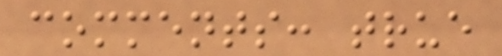comments: true
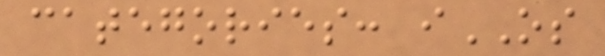categories: iOS
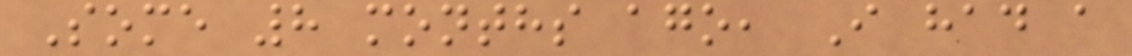Some 8 months ago, I had a
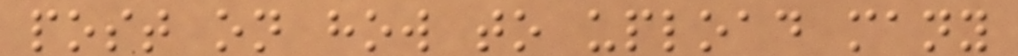post on how to upload many
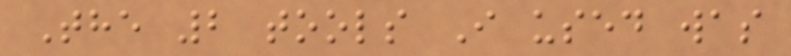The 2 tools I used was
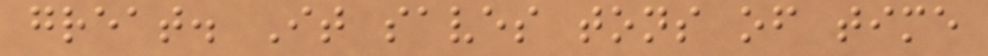great. It saves tons of time
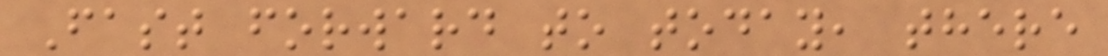Fast forward to today, there
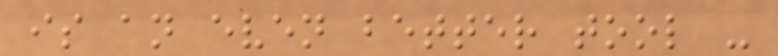is an even better tool -
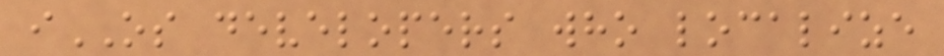iOS developers who localize
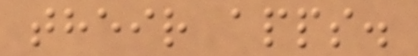their apps.
